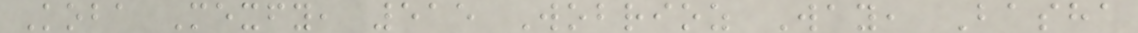Koba Mexfy, 515 Wobrioz Way, Basha
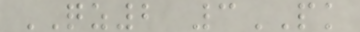QZ2 3PK
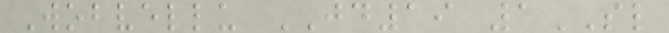Wobvellu JD19 1SL
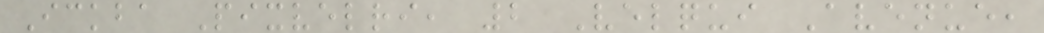Ickba Pixvelri, 2 Velqui Avenue,
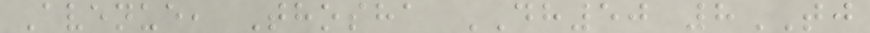Avenue, Thosha DH50 8TJ
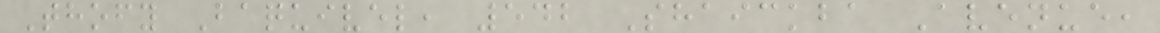Thofy Baquivel, 542 Shaickba Avenue,
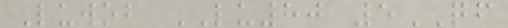Luwob LU80 5QF
